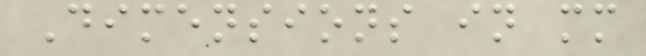Dimensions in mm
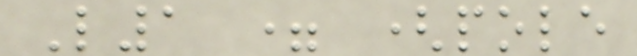L1 = (pole
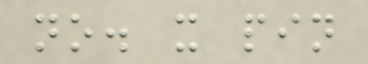no. x pin
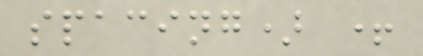spacing) +
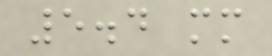5.4 mm
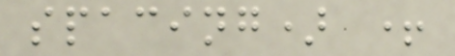spacing) +
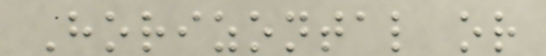Horizontal or
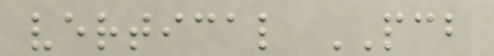vertical PCB
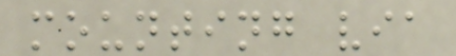mounting via
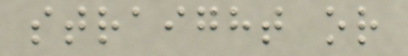straight or
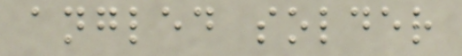angled solder
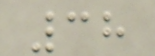38
